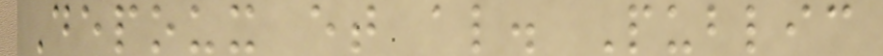Depoux et al. Public
